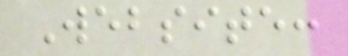Website:
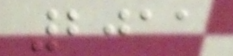2011
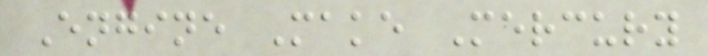Engine Make Mercury
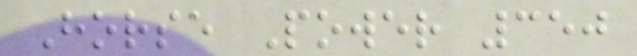Horse Power 350
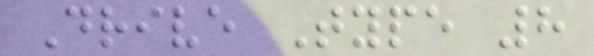Drive Type 8
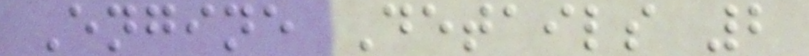Engine Details 2
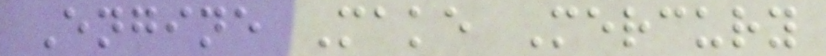Engine Make Mercury
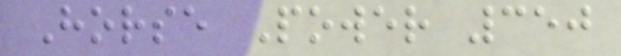Horse Power 350
